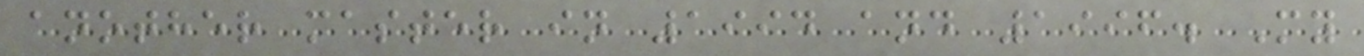another master in 1994 and 1996. My
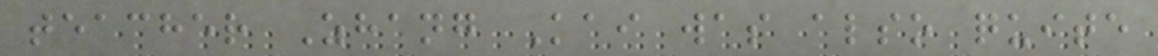teacher Zhang Kai was also quite
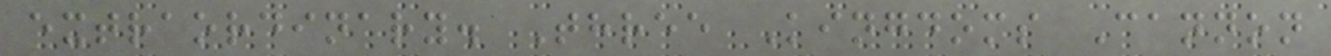extraordinary. Three Kingdoms Cannon
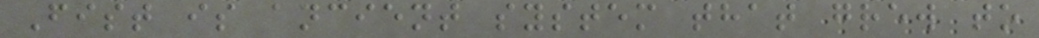Fist is ancient system that grew to
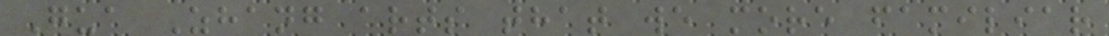Gua Zhang arts that we more familiar
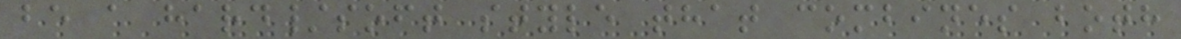be a hard/soft style that combines both
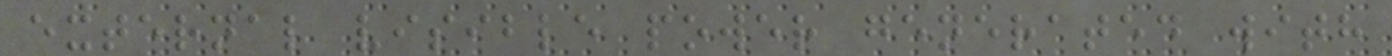external visible power generated with
